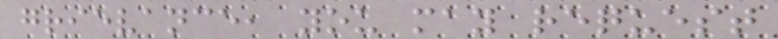grievance, you may request
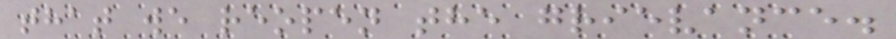that we reopen the grievance.
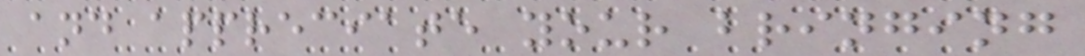and appreciate your bringing
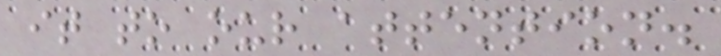it to our attention.
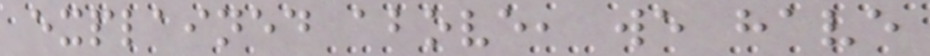explained above, we have
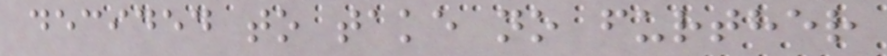decided to take no further
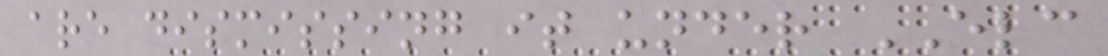are dismissing it under ELC
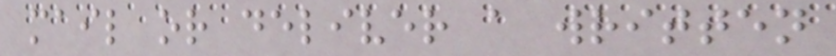mail or deliver a written
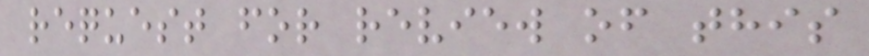request for review of this
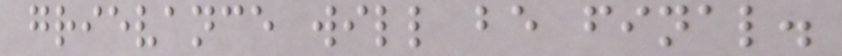grievance will be final.
